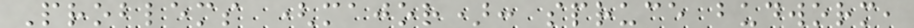Problems (major): spruce budworm,
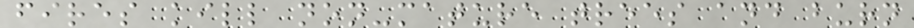fires kill non-mature trees and burn
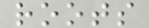roots
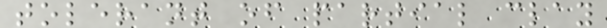tolerant of partial clay
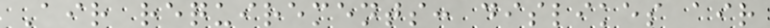Air requirements: dislikes air
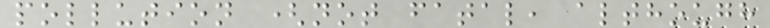pollution (not fatal, although
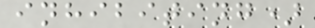inhibiting)
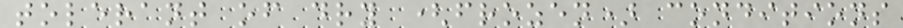tolerant of dry (frozen) conditions
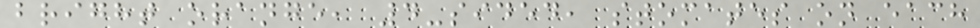bright orange, 4-sided, stomates on each
